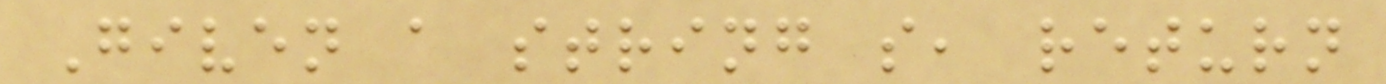Given a string s, return
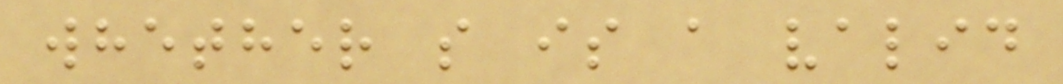whether s is a valid
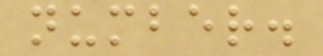number.
